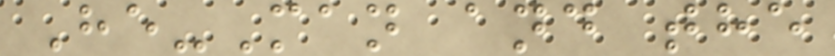He-Man and the
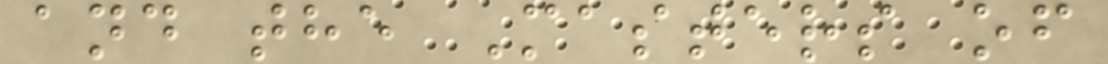and the Masters of
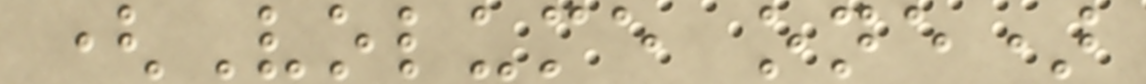(Volume one)
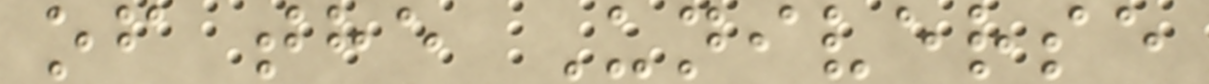of the Universe
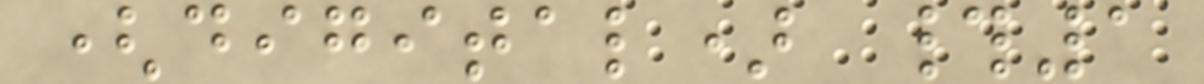(digital) #1
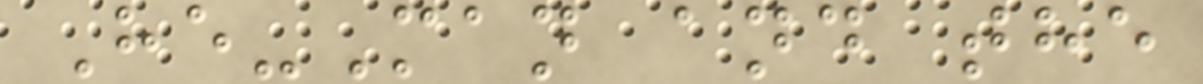He-Man and the
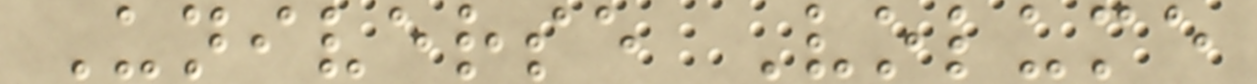Universe Volume
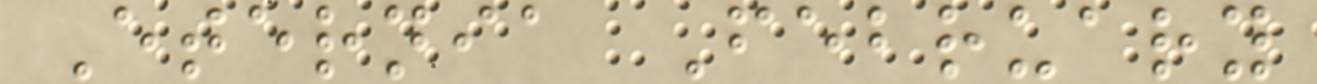Eternia February
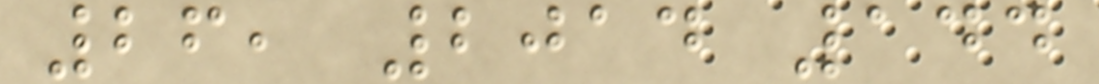26, 2014 144
